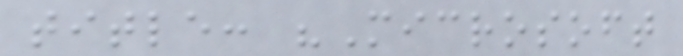title: "Microsoft
